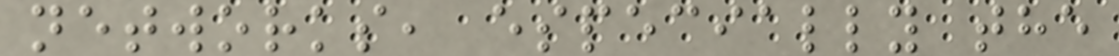networks, especially the
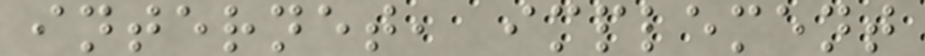internet, implement
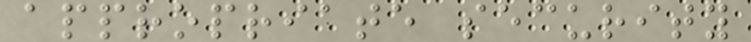appropriate security
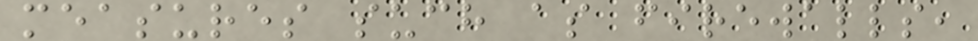measures such as firewalls,
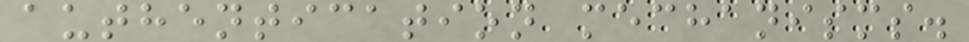authentication mechanisms.
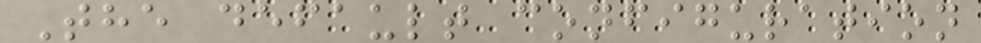The default configuration
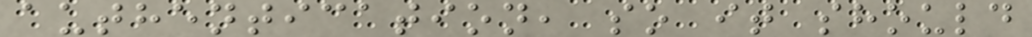authentication, so it should
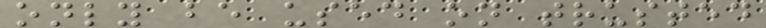only be used on trusted
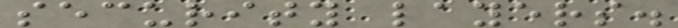security layers.
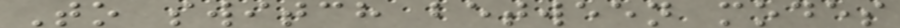To switch between modes
